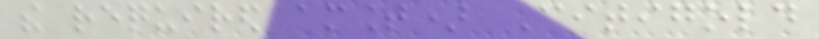the required amount) Citigold
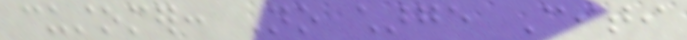customer: No charge Citi
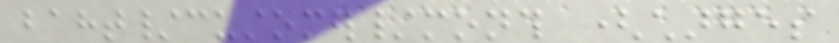baht/customer/month (charges
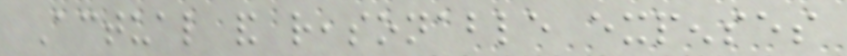Actual and reasonable expenses
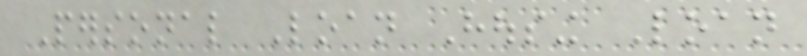Personal Loan Housing Loan
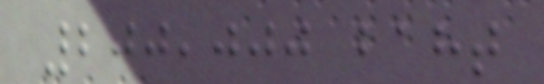200,000 baht
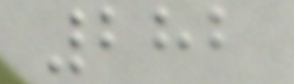282
